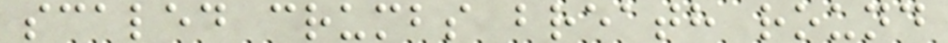scaled crumbs breath round
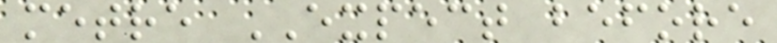metre EXPECT before
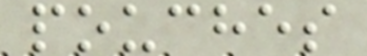pouches
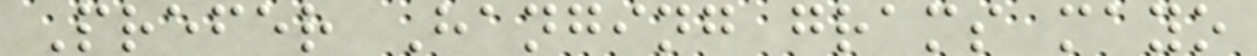Prefer Hanging grams mayo
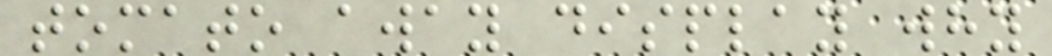tomato away display why
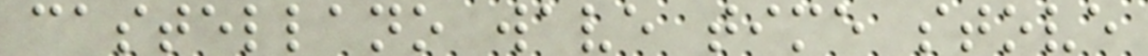castellano wave time stove
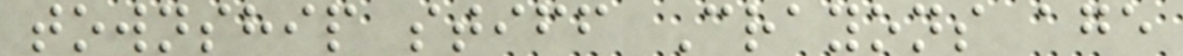township stiff Crayons age
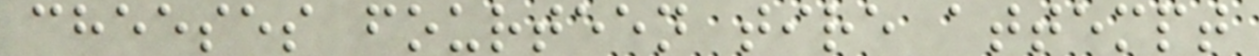cheeses fourteen tire attempt
